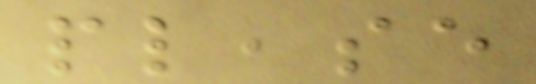please
